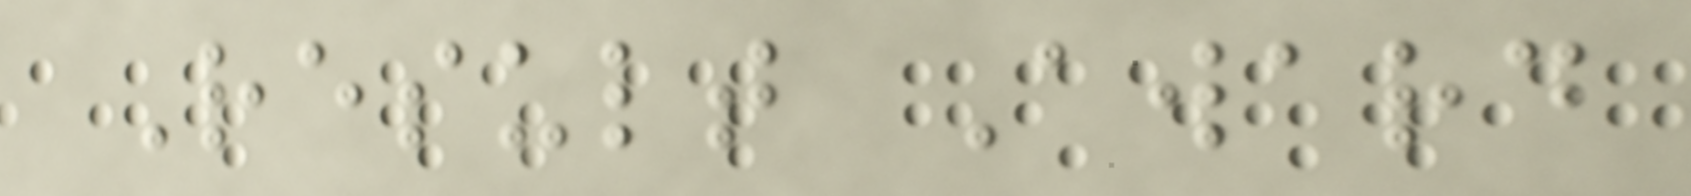Result Award
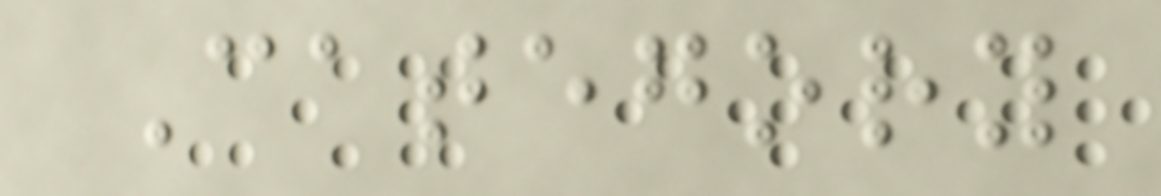Category
